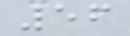56
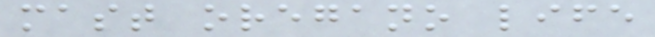mast oregano life
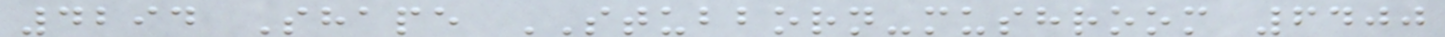4294 Shape STUBBORN-mushroom 6400
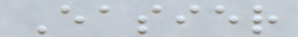Easier
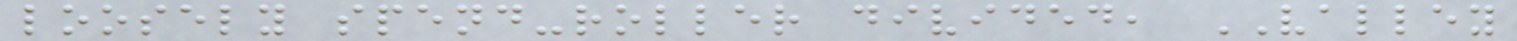loosely spend-roller divided, VALLEY
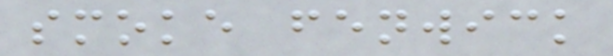smoke fenwick
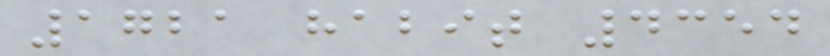1721 habit 4354
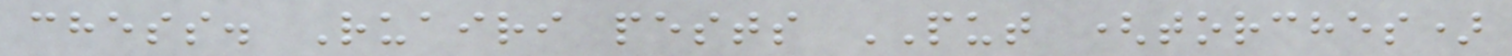chess. Ruairi pests PUT (torches)
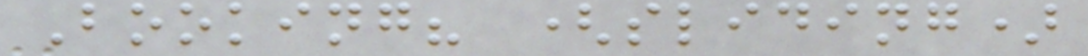Booking? (sliding)
